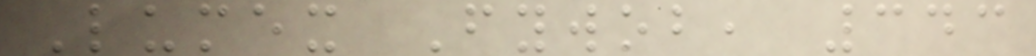Lumex Fywob, 343
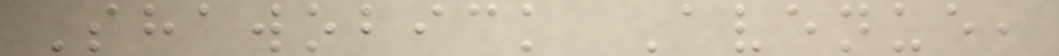Shawobick Avenue,
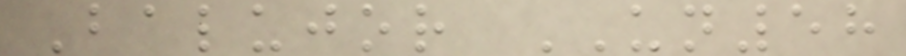Balujor UN58
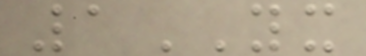1YX
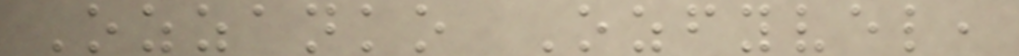Ozzanko Ozfyvel,
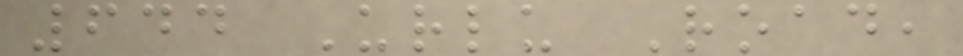644 Urlu Road,
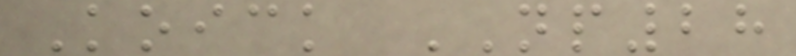Koick NP28
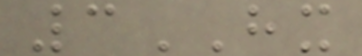3HX
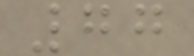77
